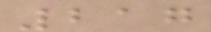217
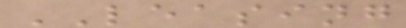LEASING
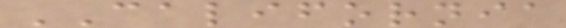CALIFORNIA
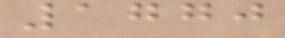1770
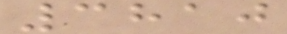3810
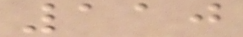110
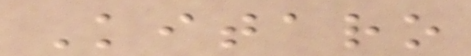Kitaro
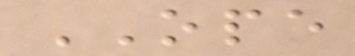OPE
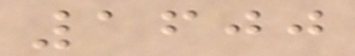1600
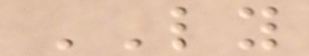LY
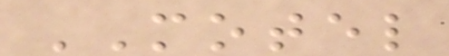MOTEL
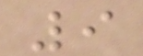9
